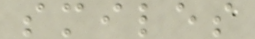smiles
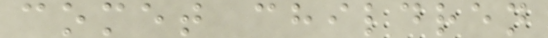comet children
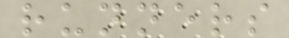runners
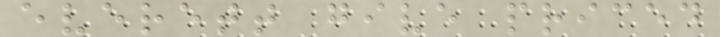everett give priced
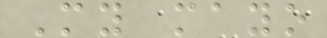My mayo
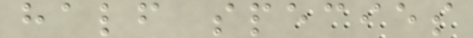half species
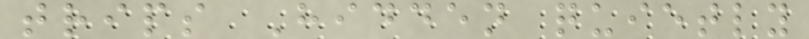trips Hidden quietly
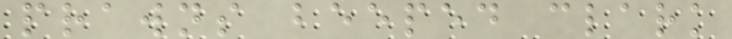prawns beeped clark
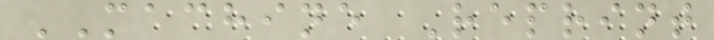MACHINE Reprint
